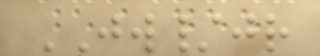JW/jr
